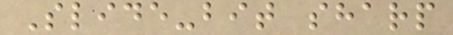Slide-bit sharp
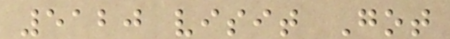5120 visit Got
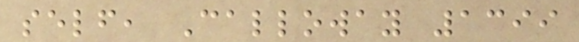self, Calloway 1399
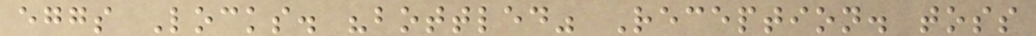eggs Locks. "bottled" Reception. toss
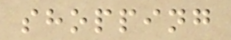shopping
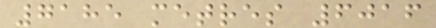7185 metres 6016
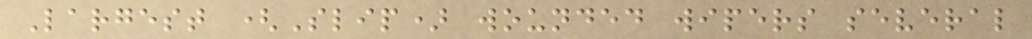Largest (Slip) wounded wipers several
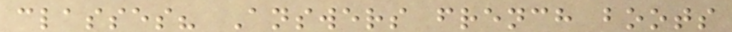classes? Answers french boots
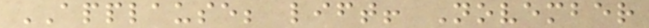APPLAUSE; lift! November
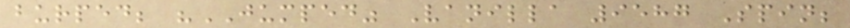burped; "JUMPED" Vanilla 9587 Spin;
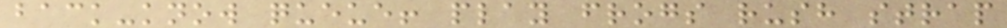back-know queue! play frogs rush strap
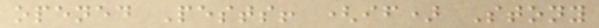opened Pests! (if) Stony
